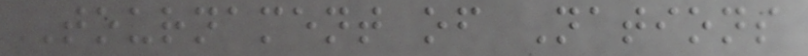Tournament of Nations
